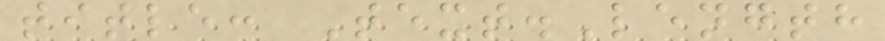title: Text.Length
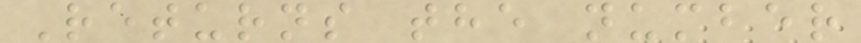Returns the number
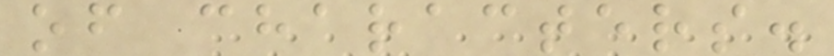of characters.
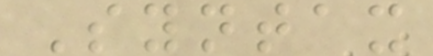Syntax
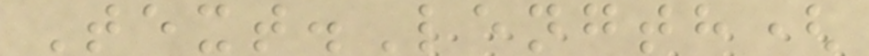Text.Length(
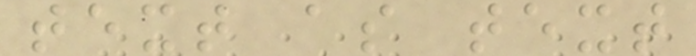text as text
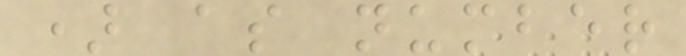) as number
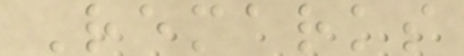Remarks
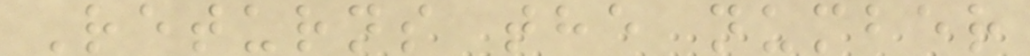Returns the number
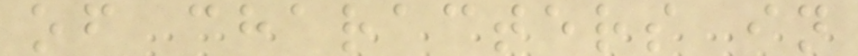of characters in
